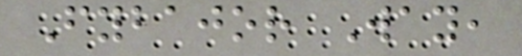Fybajor Way,
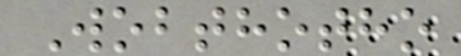Wobthotho
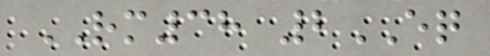RM38 2EQ
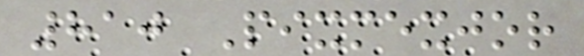810 Pixmexjor
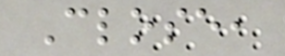Close,
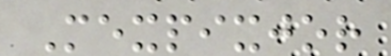Mexpixjor
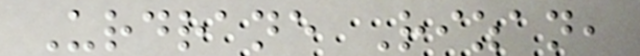Urdrane Rizan,
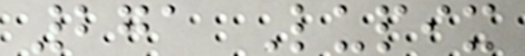271 Lupix
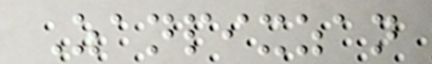Zanpixzan
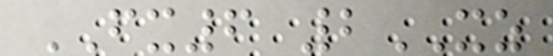FX6 2XZ
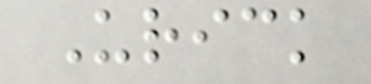Urick
